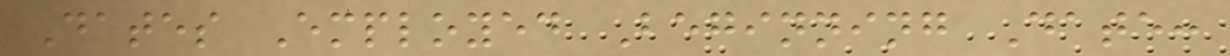Dates Employed Beginning Date:
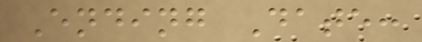Ending Date:
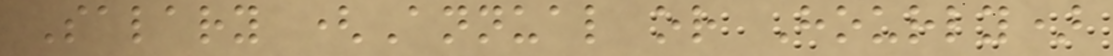Salary (Annual or Hourly)
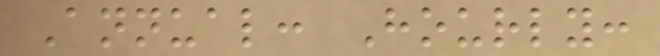Annual: Hourly:
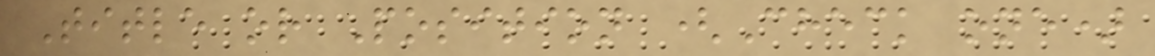Title or Position (Check one)
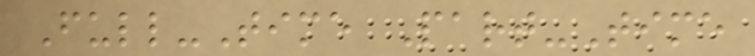Full-Time Part-Time
